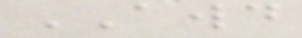AWD
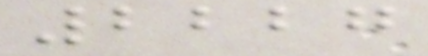2227
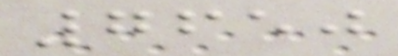7650
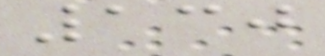130
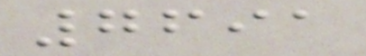7691
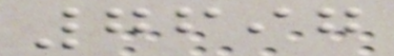7697
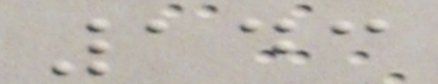143
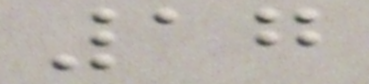17
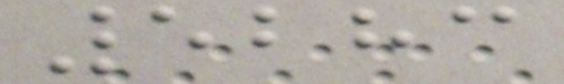5283
